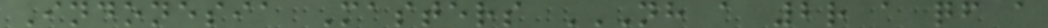Indonesia Masters NH A 2R A QF A
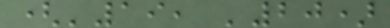('19, '20)
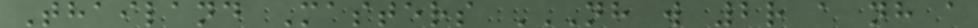Thailand Masters NH W 2R A NH A
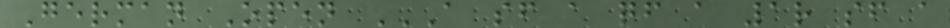German Open A SF A QF A 1R SF A
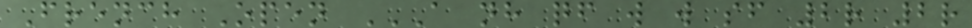French Open A NH QF W W SF 2R 2R
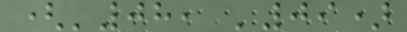('08, '09)
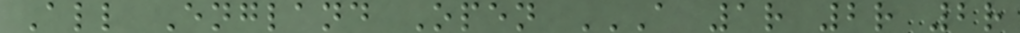All England Open A 1R 2R 2R
